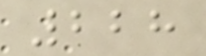228
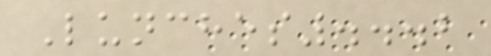Lunches...2
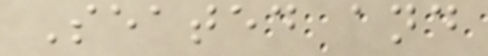Seated and
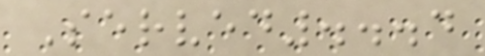Served...4
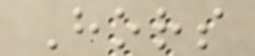Hors
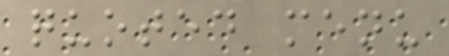quoted menu
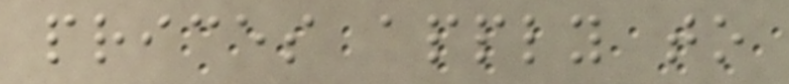prices apply to
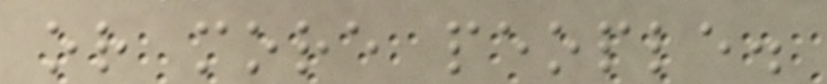or more people.
